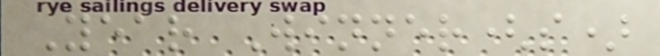Year Winner(s)
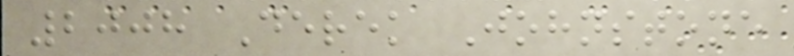2008 Derek Johnstone
